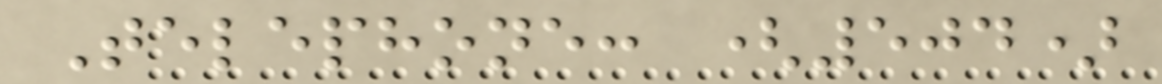Telephone: (504)
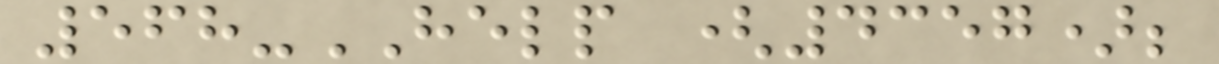568-HELP (4357);
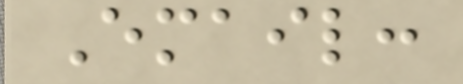Email:
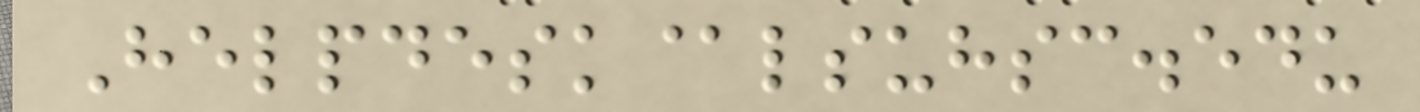Helpdesk@lsuhsc.edu
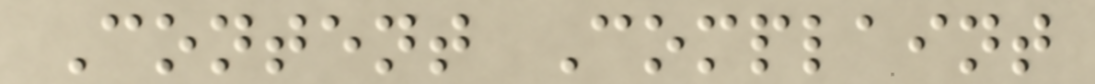Content Complaint
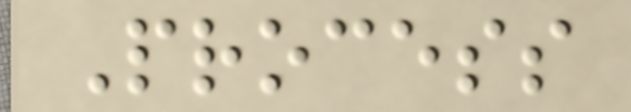Process
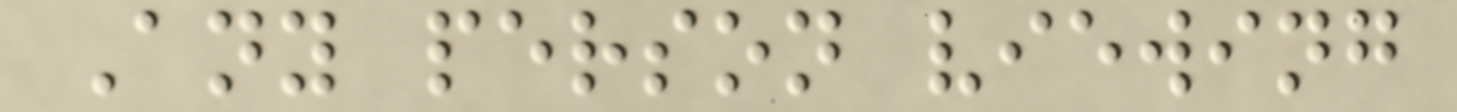Any person viewing
